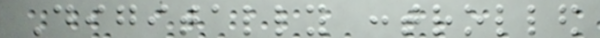Digitally controlled
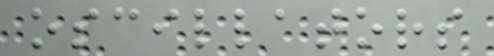oscillators
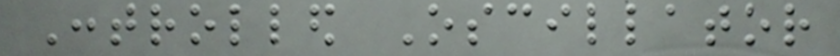Controlled Oscillator
